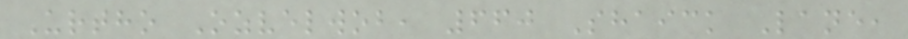Urtho Ozvelwob, 660 Shaick Lane,
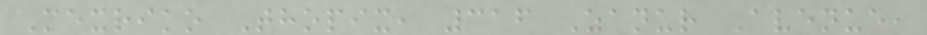Mexriko Thopix, 316 Zanur Avenue,
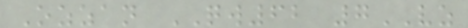Ozzan QW62 7VZ
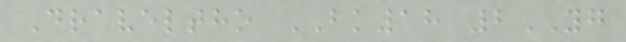Draveltho BK18 2YG
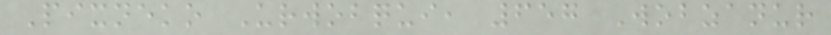Pixneko Urwobqui, 657 Wobzanur
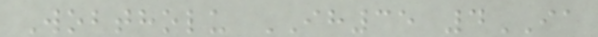Wobtholu IH35 4IA
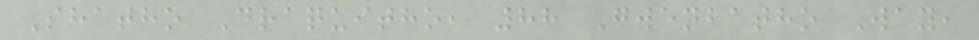Shatho Draquitho, 88 Gwenbatho Way,
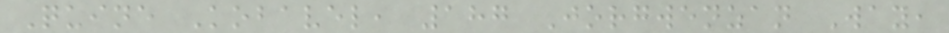Quine Kobavel, 187 Jorgwenzan Way,
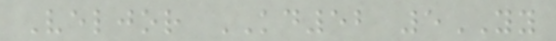Veljor KD52 5YY
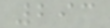293
